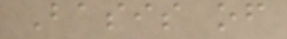Basis of
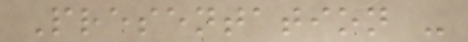Presentation -
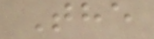The
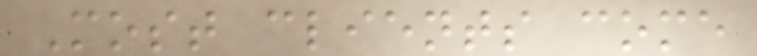Most clients come
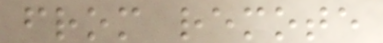from remote
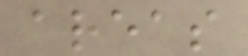areas
